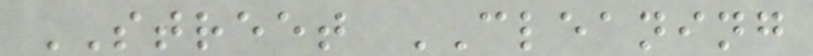STREET CLEANING
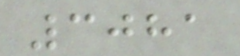3081
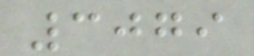3079
